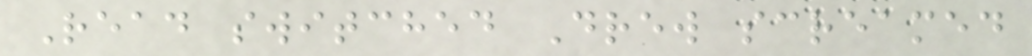Read switched Drew screamed
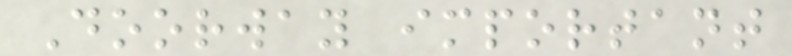Doorway important
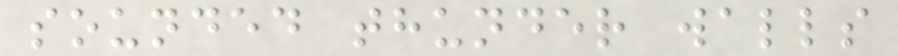sounded thunder walls
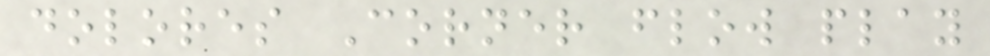dolores Corner flow play
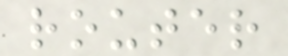router
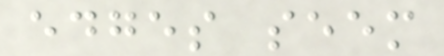edges seem
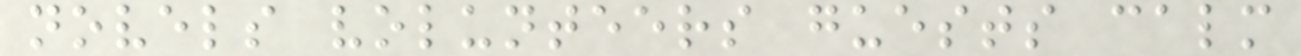novels volunteers guests calm
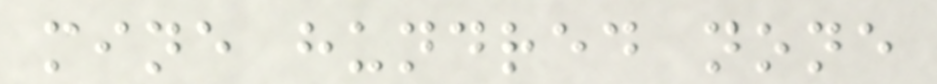mine hundred none
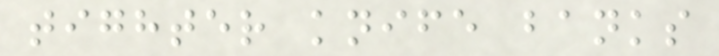tighter knife banks
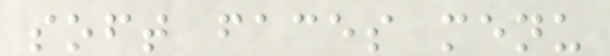soft faces menu
